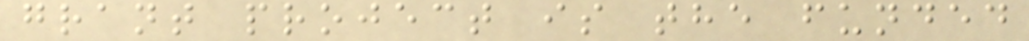grant project is the funded
